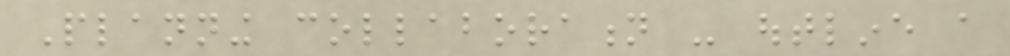Planning collaboration - outline a
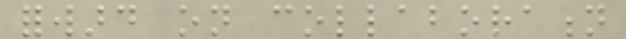forward on collaboration
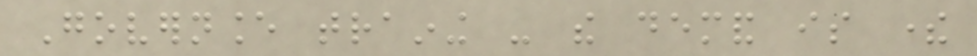Governance training - the demand is there
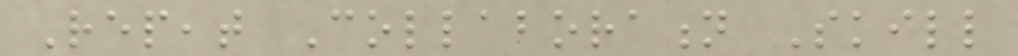Repeat Collaboration Skill
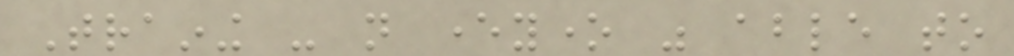Training - not everyone was able to
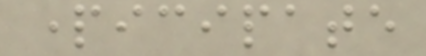participate
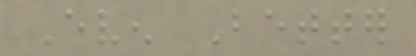Even Better
